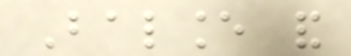Balance and
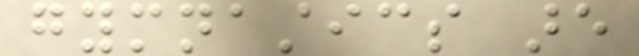gymnastics are
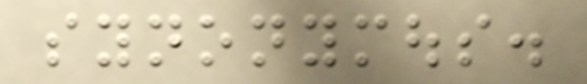synonymous.
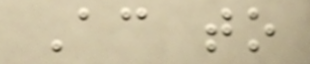According to
